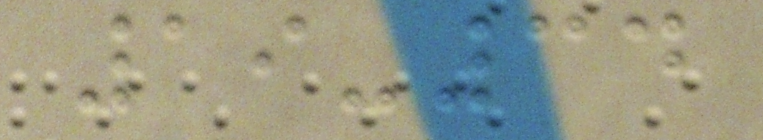19-34
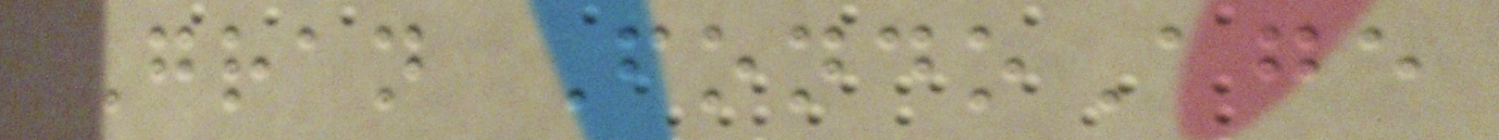Gran FondoAge
